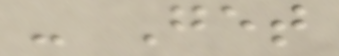- Get
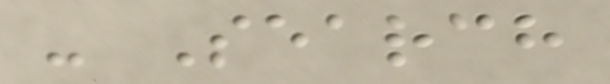- Search
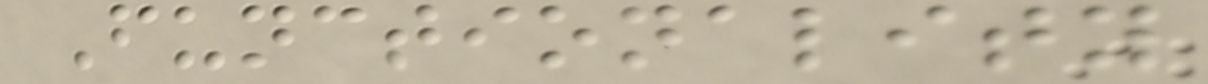Functionality
